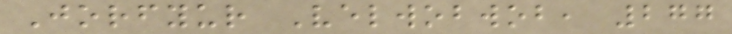Jorfyur Velwobwob, 277
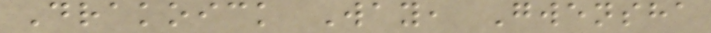Drakoick Way, Gwensha
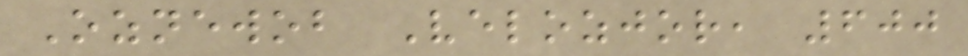Oznewob Velozjor, 600
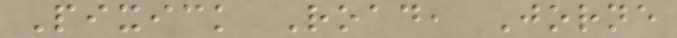Pixick Road, Jorne
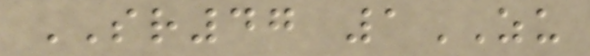SR47 1ZU
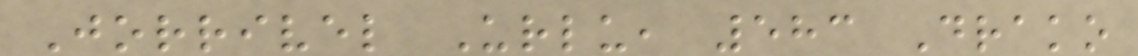Jorrivel Urlu, 583 Drako
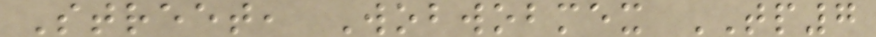Street, Wobwobmex TP7
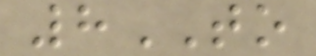8TO
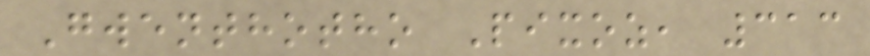Gwenthotho Pixoz, 313
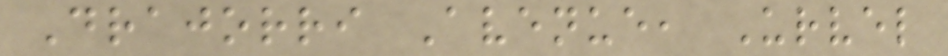Drajorri Avenue, Urvel
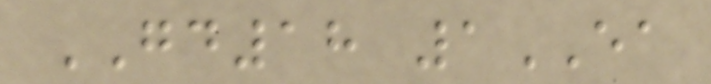GD18 1EA
